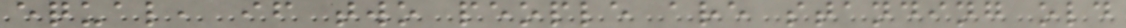equal, if two people are standing old
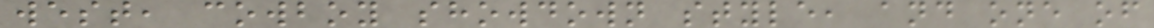west, cowboy showdown style, and one of
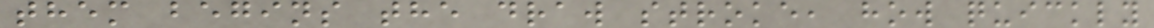them begins the draw stroke, how quickly
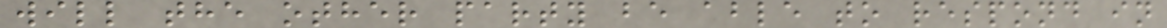will the other party be able to respond in
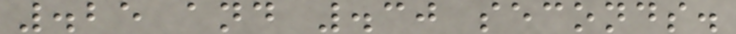.25 and .30 seconds.
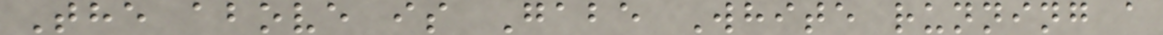The above is Gabe White running a
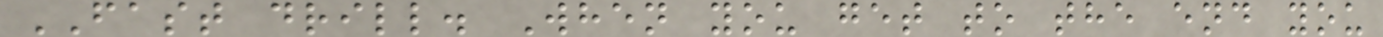FAST drill. When you get to the end you
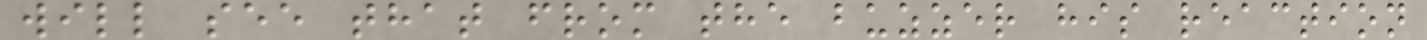will see that from the buzzer his reaction
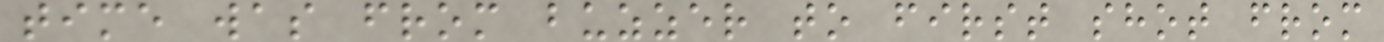time was from buzzer to first shot from
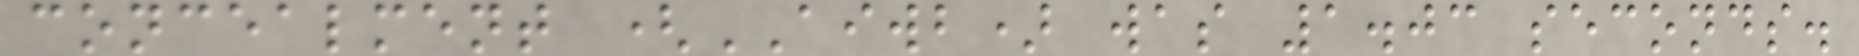concealment (AIWB) was 1.03 seconds.
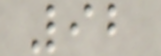92
